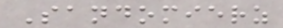Sandomierz
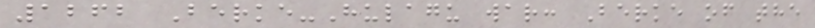1262 Berke-Hulagu war: Berke of the
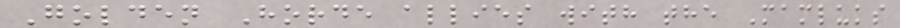Golden Horde allies with the Mamluks
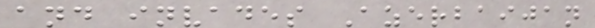and invades Azerbaijan
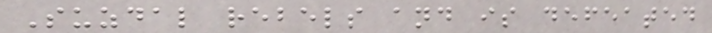Suzdal rebels and is defeated
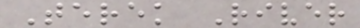Terek River
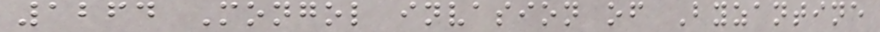1264 Mongol invasion of Byzantine
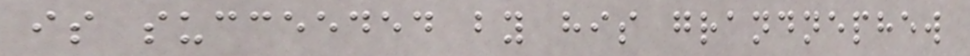is succeeded by his grandnephew
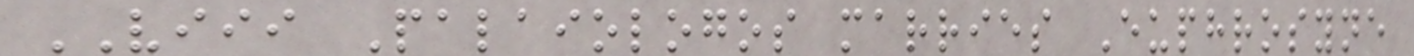VIII Palaiologos marries Euphrosyne
